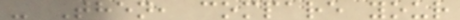- Then, compare your
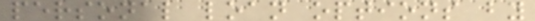personal loan options by
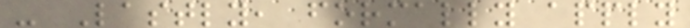- Lastly, formally apply
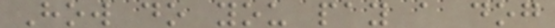How do you pay a dog
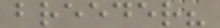breeder?
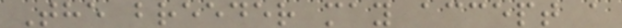The breeder may accept a
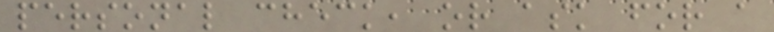personal check, or ask for a
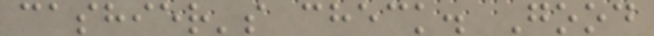cashier's check. Good
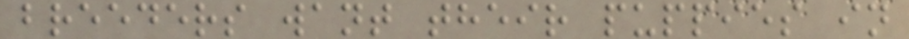breeders want their puppies in
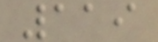119
